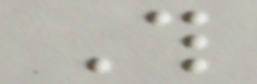This
